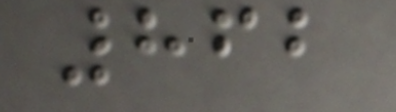862
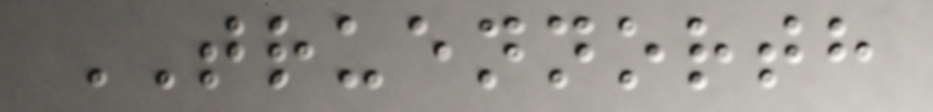TRUENNORTH
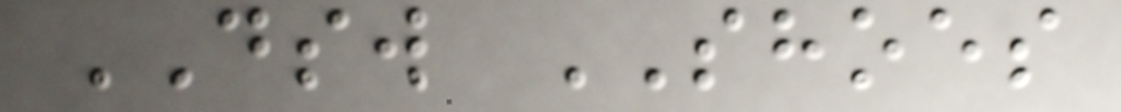DSW SHOES
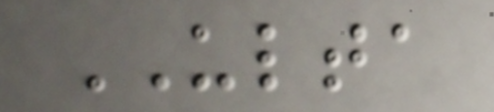ULTA
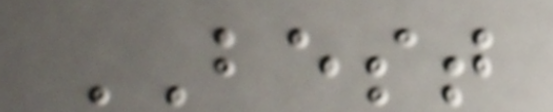BEST
